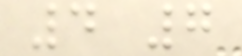4 7
